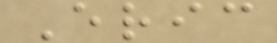Eric
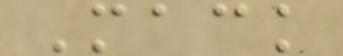Mack
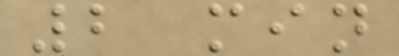2 min
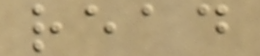read
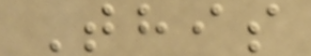This
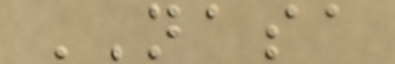NASA
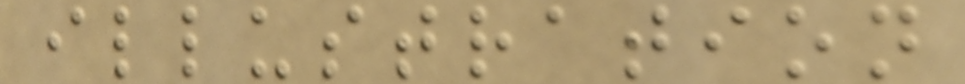illustration
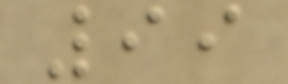99
